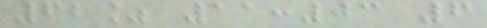62% 11:03 6
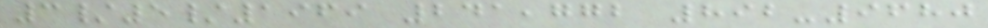3/5/1969 241,772 892-9680
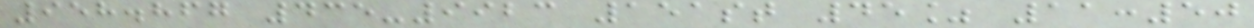958.867 435-9923 151st 45% 11:50
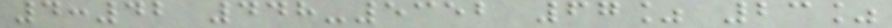4:42 448-5352 67% 23%
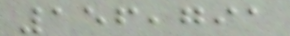156,791
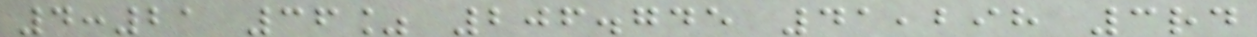4:21 36% 206.745 41,298 3rd
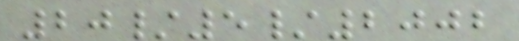20/5/2002
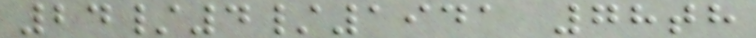24/4/1941 78th
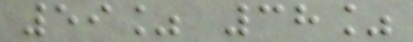59% 38%
